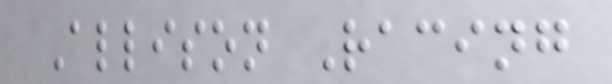Allison Racing
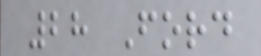28 Ford
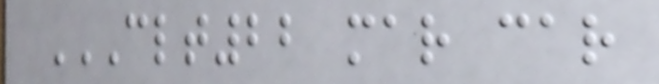CLT22 MAR CAR
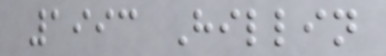1993 Hillin
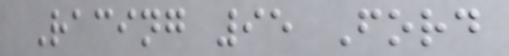Racing 95 Ford
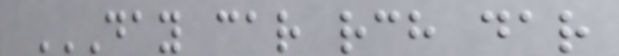DAY CAR RCH DAR
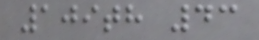109th 43
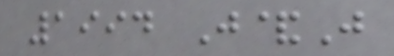1994 J&J
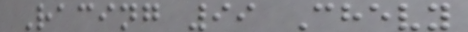Racing 99 Chevy
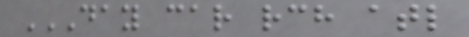DAY CAR RCH ATL
